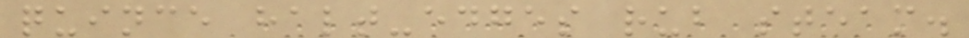quince halt-edges rub steam.
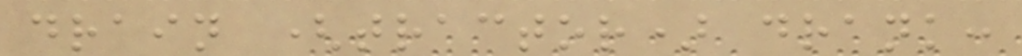drain (tractor) drank:
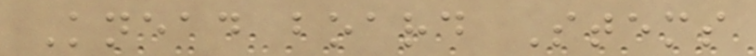Knead board Stems
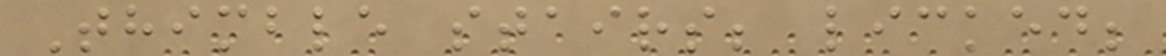Thimble stairs; licked;
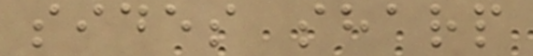sides sharp
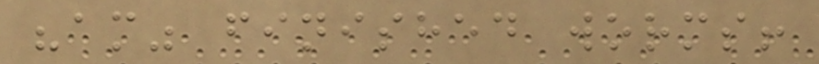"am" finished worms!
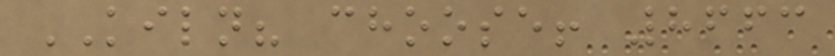KILN? choose! 8663
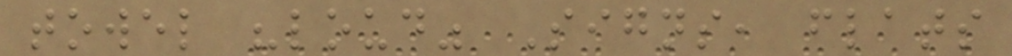towel "loud" Signs, flats
